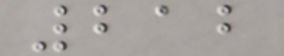212
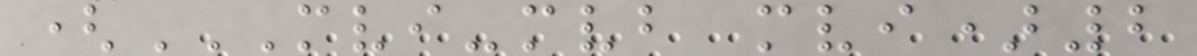(MVI-MVB MVI)2
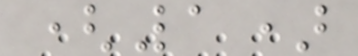(1)
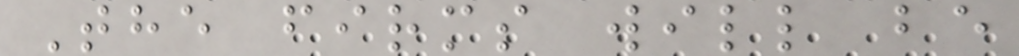The firms will be
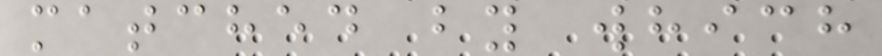matched by which
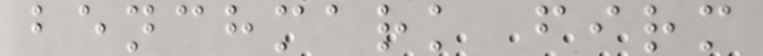benchmark firm
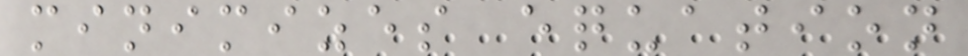minimizes equation
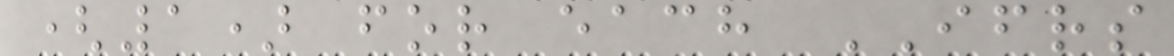(1) for each IFRS
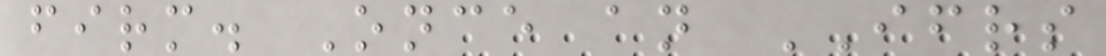firm. Once an IFRS
